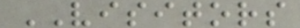VISITORS
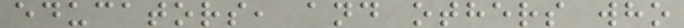educators, and others who
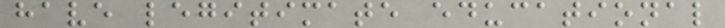have legitimate educational
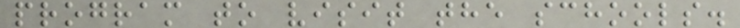program to visit the schools.
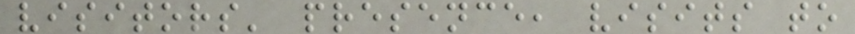visitors' presence, visits to
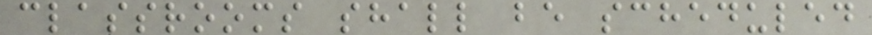classrooms shall be scheduled
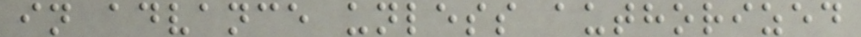in advance unless authorized
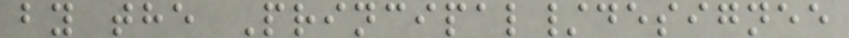by the Principal/designee
